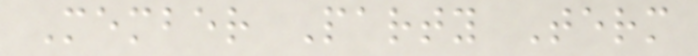Member Party Term
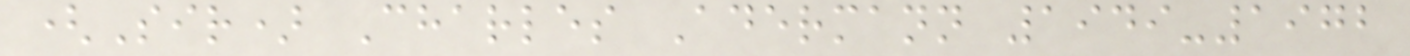(Sir) Charles Adermann 1949-1972
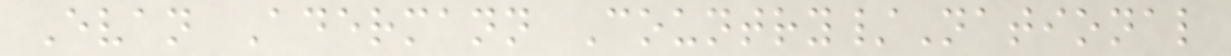Evan Adermann Country/National
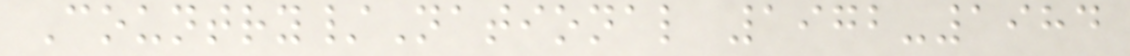Country/National 1972-1984
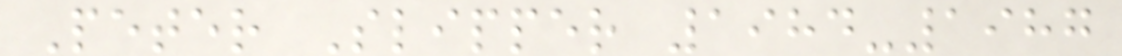Peter Slipper 1984-1987
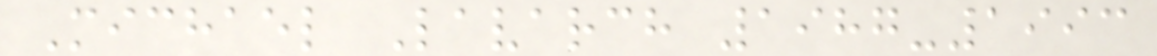Michael Lavarch 1987-1993
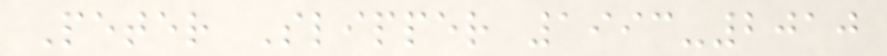Peter Slipper 1993-2010
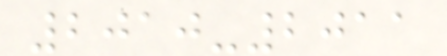2010-2011
